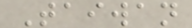Taiwan
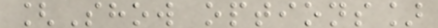[Show options]
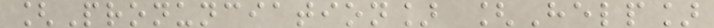[Pronunciation] [Help]
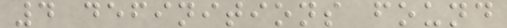4 definitions found
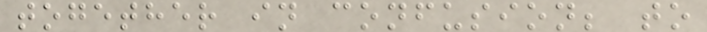together in confusion; to
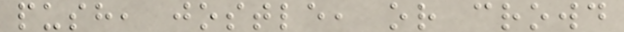push, jostle, or crowd
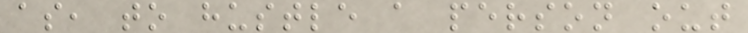as, to hustle a person out
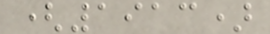(1913)
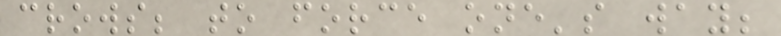crows; to force one's way;
